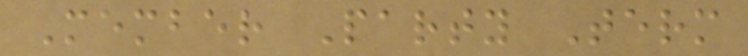Member Party Term
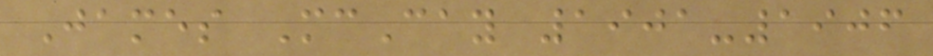James McCay 1901-1906
